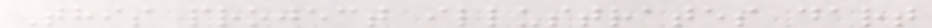This project illustrates dart
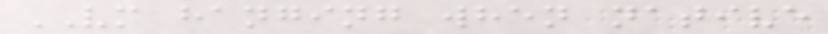VM hanging when native
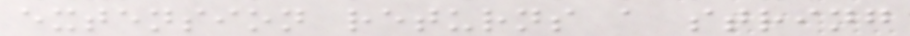extension returns a string
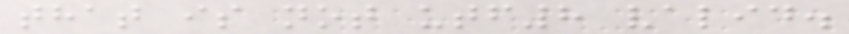that is not utf8 valid.
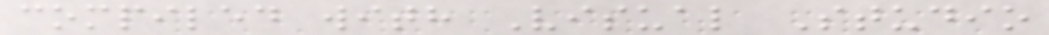compiled with Visual Studio
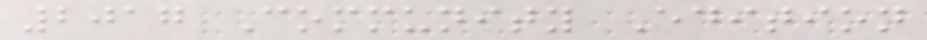2017 Community Edition
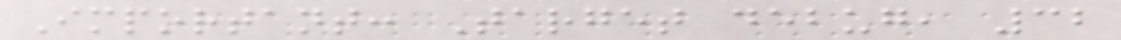Important: Target debug, 32
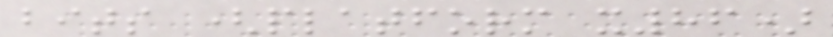bits (platform x86)
